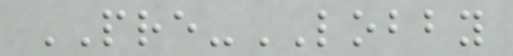PRE-LOBBY
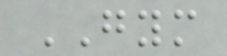GYM
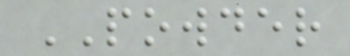POWDER
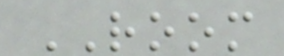ROOM
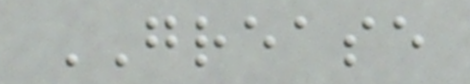GREASE
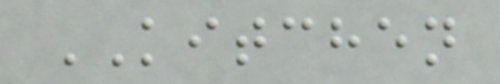KITCHEN
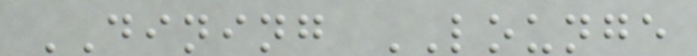DINING LOUNGE
